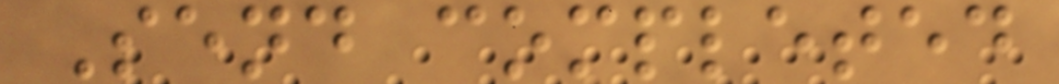Send completed
